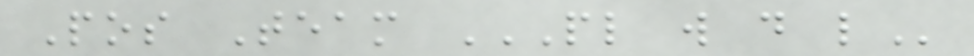Pos Team PL W D L
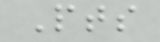Pts
